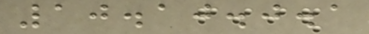10.10.0.1
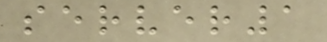server1
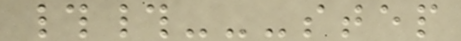##---step
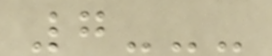7---
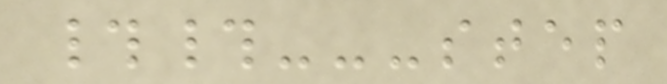##---step
